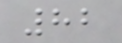82
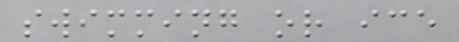swimming or ice
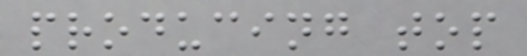producing top
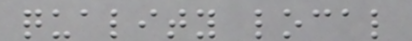quality local
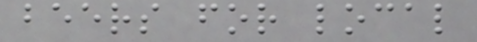beers for local
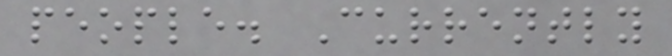people. Currently
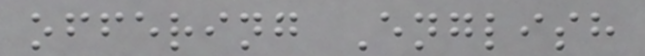offering English
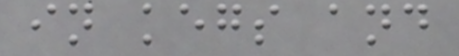in kegs and
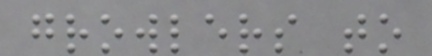growlers to
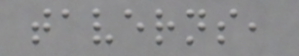taverns,
